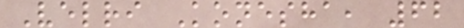Velri Konesha, 62
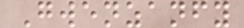Gwenzanfy
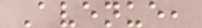Avenue,
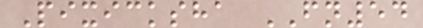Pixicksha FN54
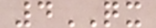4QX
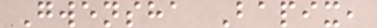Gwensha Bapix,
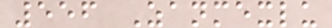556 Zanmexlu
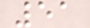51
